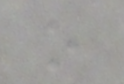o
